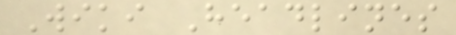Wiki Headlines
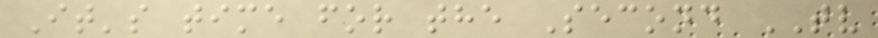It's time for the Second TV
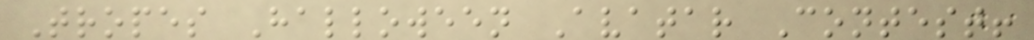Tropes Halloween Avatar Contest!
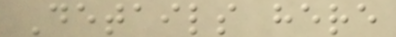Details here
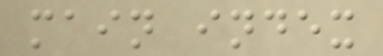main index
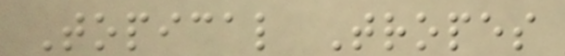Topical Tropes
